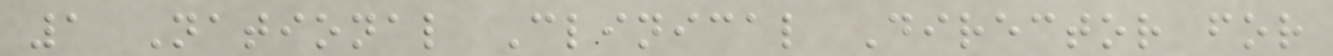1 National Clinical Director for
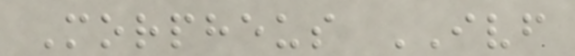Morpheus IVF
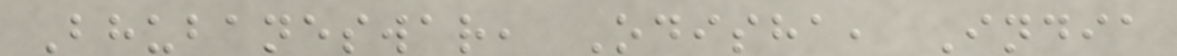Bhubaneswar, Odisha, India
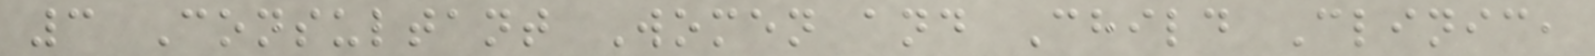3 Consultant Women and Child Clinic,
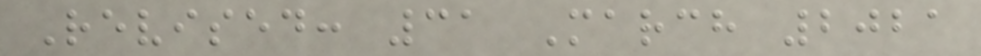Revised: 31 March 2021
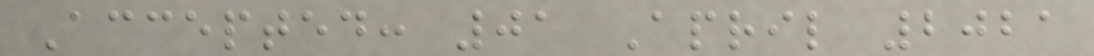Accepted: 01 April 2021
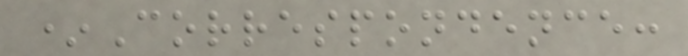*Correspondence:
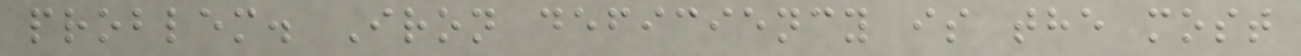problem. Iron deficiency is the most
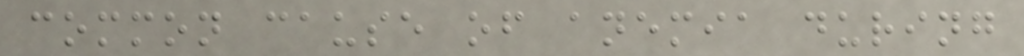common cause of anemia during
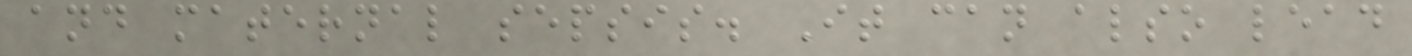and maternal sepsis. It can also lead
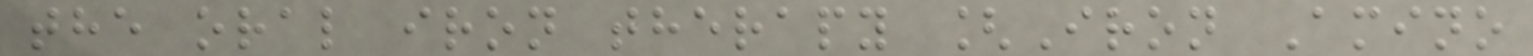the oral iron therapy [Iron Amino
